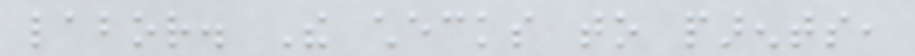labor. The checks to parents,
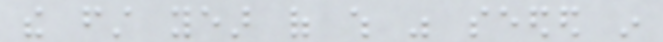the first year of which was seeded in
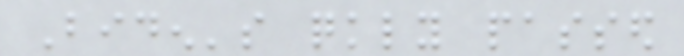Biden's quickly passed
